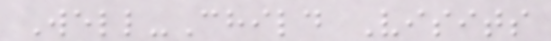Well-Child Visits
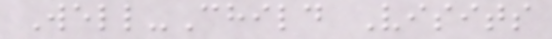Well-Child Visits
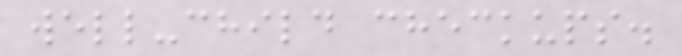well-child checkups.
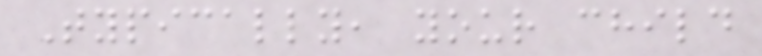Typically, your child
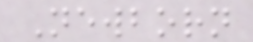Newborn
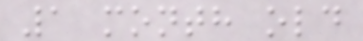1 month old
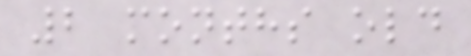2 months old
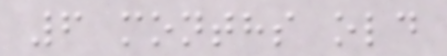6 months old
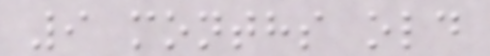9 months old
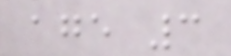age 3
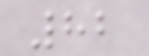82
